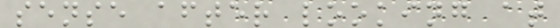sense after looking at
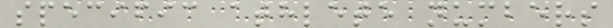specific athlete numbers
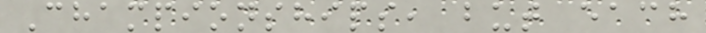Championships, but each
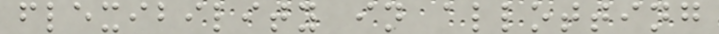flexibility in allotting
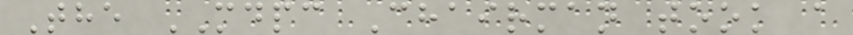The MDPC Chairman took a
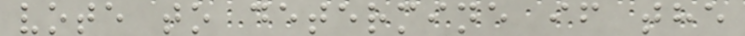vote to determine if the
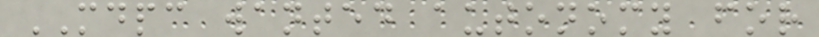MDPC wanted autonomy for
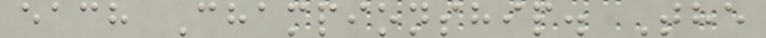each Championship. The
